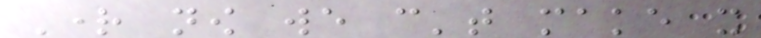Right now we can't make it
